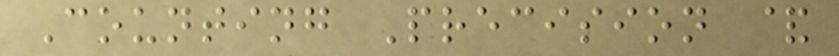Counting Precision &
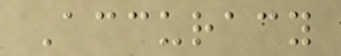Accuracy
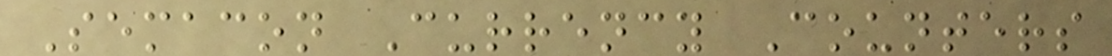Semacon Currency Counters
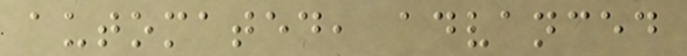automated, advanced
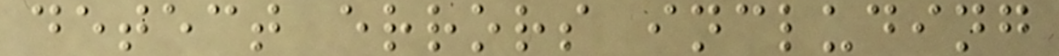detect errors including
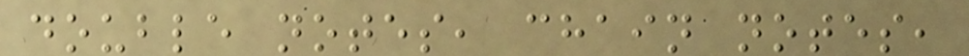double notes, chain notes,
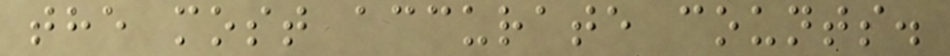the most accurate counts.
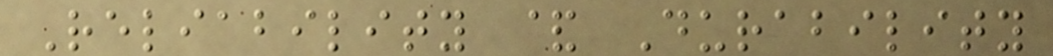Reliability & Durability
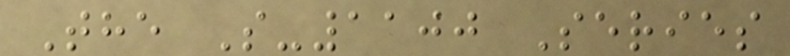The S-1100 Series
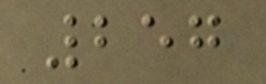257
